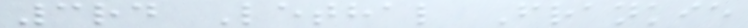3rd Lethal Frankie
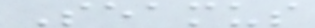Seamus
